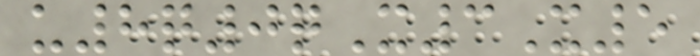u8q0qX3X5
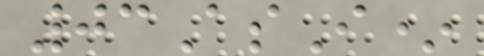03AsI*
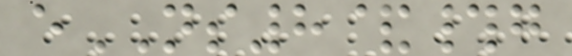eNS8&#g
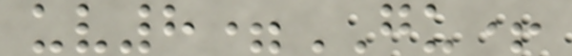uv8=GU+
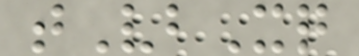tVbXq
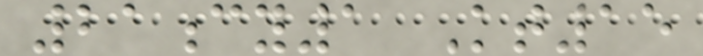21cy1 Kt15
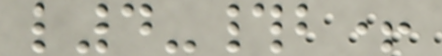l4-#b+
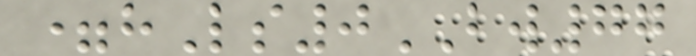=hLs0BW77
